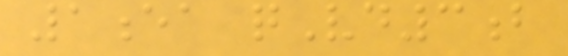1ea qVd3b
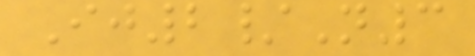Ij2/N3
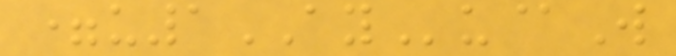=u1AYu@W
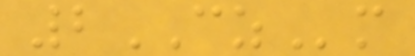2CZm
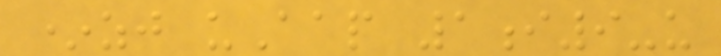*zj uAap 1i9-u
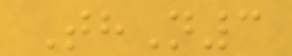ThN3
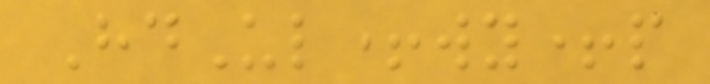HdUl+wy+p
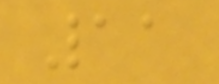11
